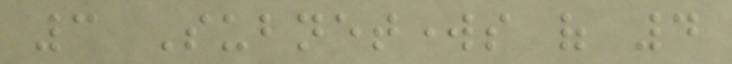3 Subnetworks of 4
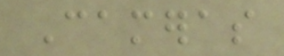Cameras
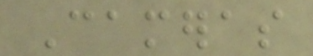Cameras
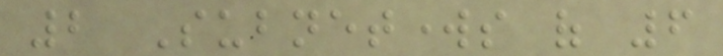2 Subnetworks of 6
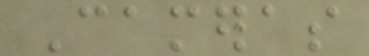Cameras
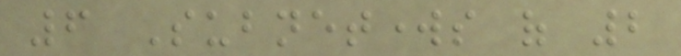6 Subnetworks of 2
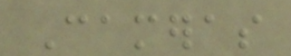Cameras
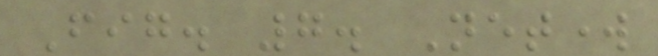Fig. 7. Network
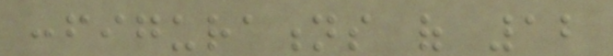configurations of 12
